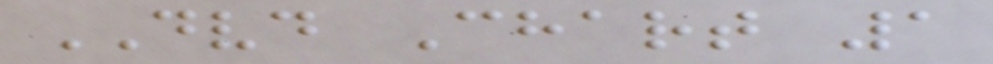DVD Chart 1
